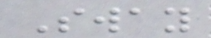Sway
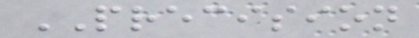PRECISION
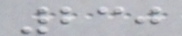230
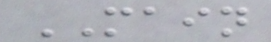MAIN
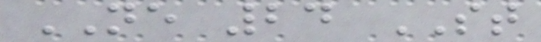NE 24 ST
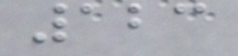123
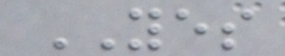YES
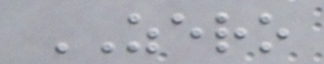ZERO
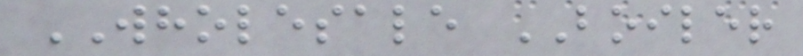WHOLESALE BOILER
